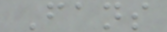Fans
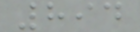894
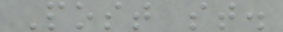Post st.
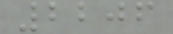2206
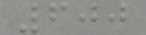600
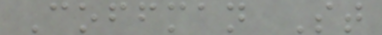Coffman St
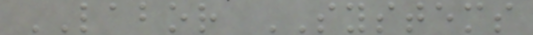LABOR SYSTEMS
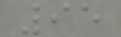95
